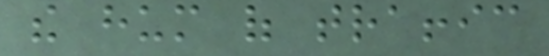the hum of traffic
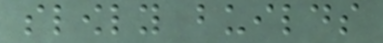slowly builds
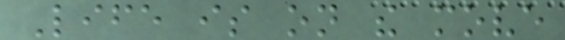Life is on the move
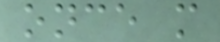once more
